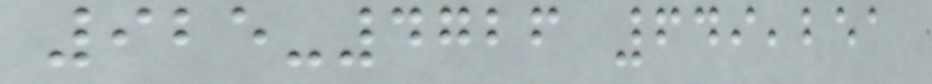925-4726 649,251
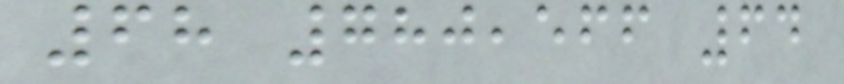68 780,566 64
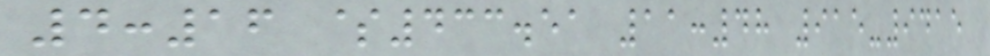4:16 $433.51 11:48 915-9415
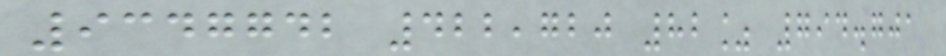9347742 422,720 82% 794.701
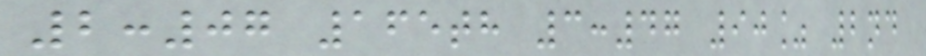2:07 165th 3:47 90% 2nd
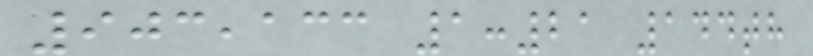903,133 1:21 144th
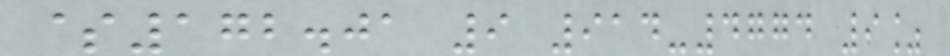$172.01 9 914-4774 9%
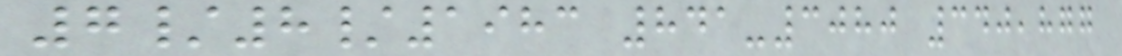7/8/1983 841-3080 340,877
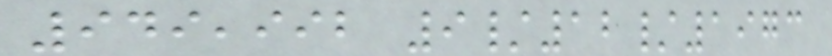949,992 9/12/1973
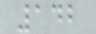142
